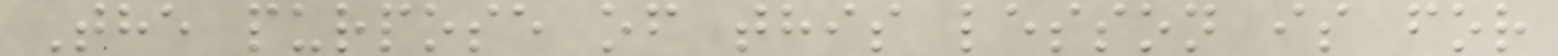The purpose of this lesson is for
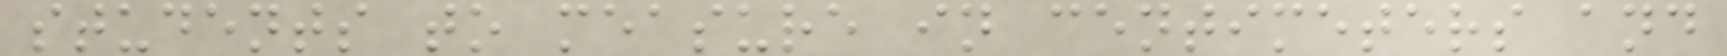students to measure in centimeters and
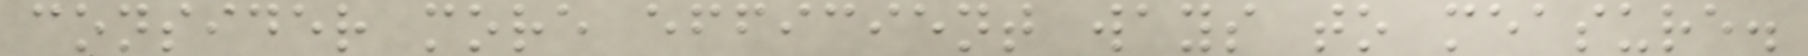consider more efficient ways to measure.
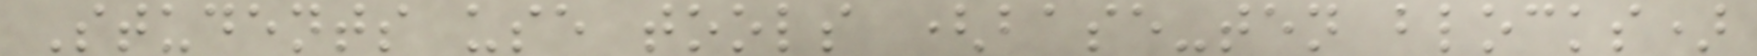Students use tools (base-ten blocks)
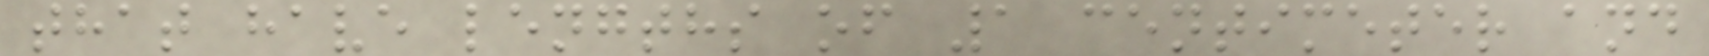that have lengths of 1 centimeter and
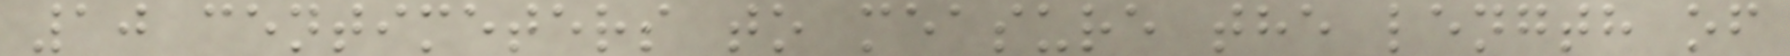10 centimeters to measure the length of
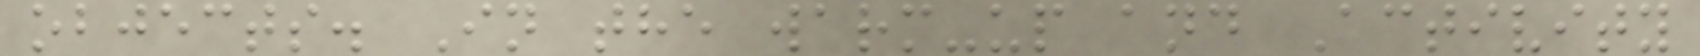objects. In the warm-up and Activity
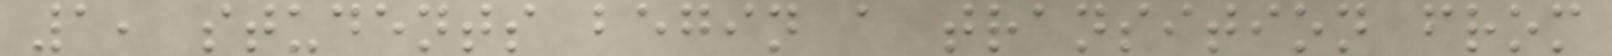1, students begin a transition from
